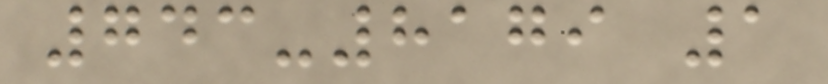743-8179 1
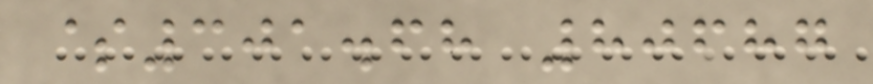$301.68 80687
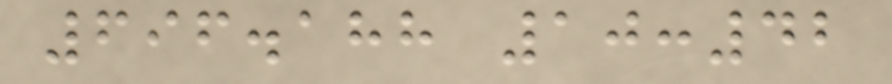696.188 10:42
